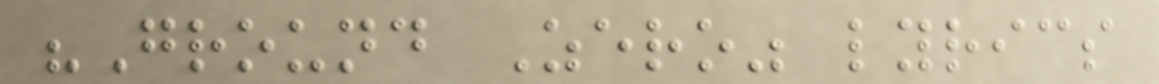"Ground Zero" lyrics
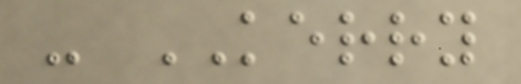- KERRY
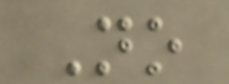No
